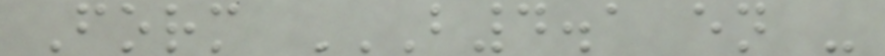Form B4.1 EN -
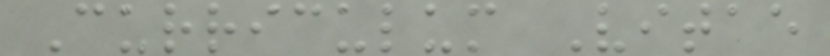Curriculum Vitae
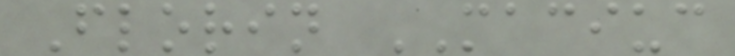Florin MACIUC
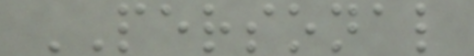PERSONAL
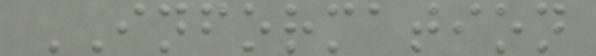INFORMATION
